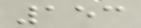153
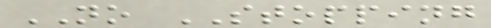NO STOPPING
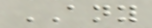ANY
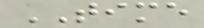TIME
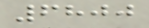6800
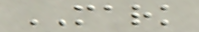MARK
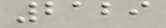2129
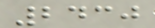2430
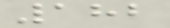182
